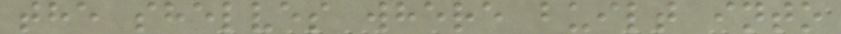the shelves where built into
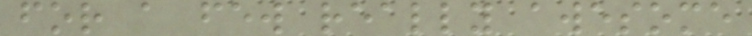for a few really awesome
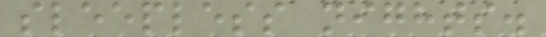sleepless nights.
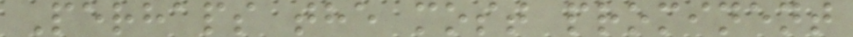Perhaps the most prominent
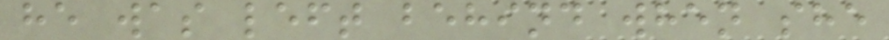he was left behind when she
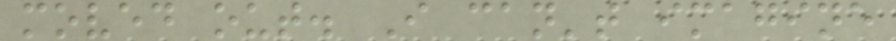moved out. I can't imagine
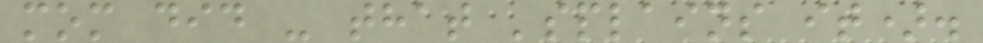mom did - that 'splains it).
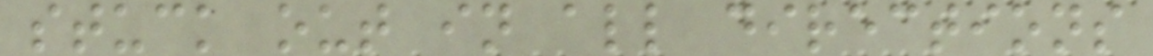stuck out in all directions
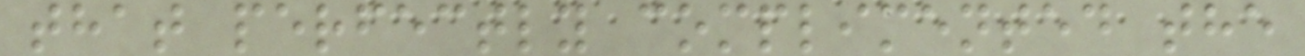that perfectly complimented the
